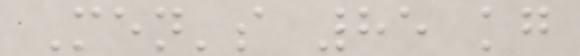Men's 85 kg
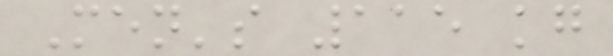Men's 115 kg
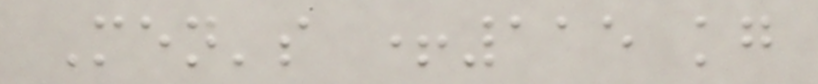Men's +115 kg
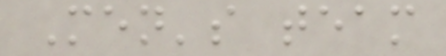Men's team
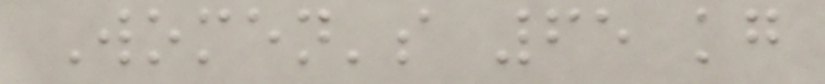Women's 65 kg
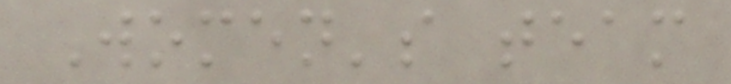Women's team
